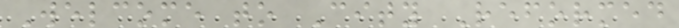Welcome to City Reformed
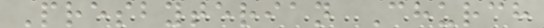Presbyterian Church
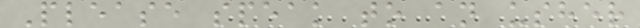Please speak to an usher
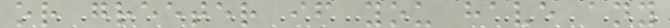or greeter if you have any
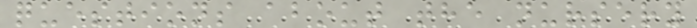questions about the nursery
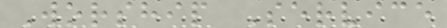Worship Service
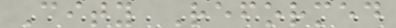City Reformed
